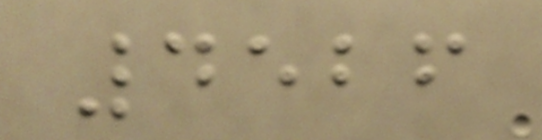4526
